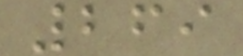269
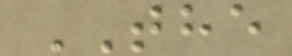THE
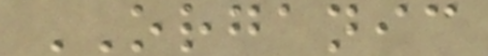ORGANIC
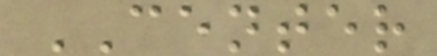CENTER
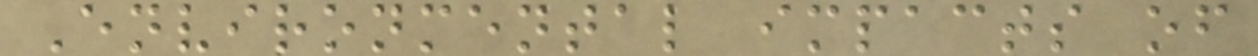Environmental impacts of
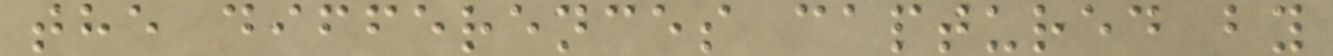the differences captured by
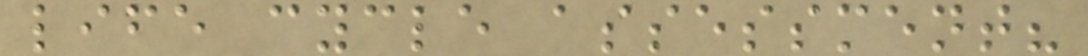life cycle assessment?
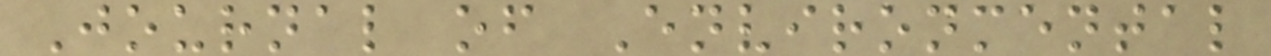Journal of Environmental
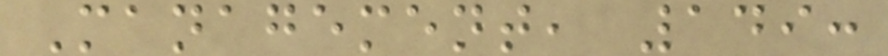Management, 149:
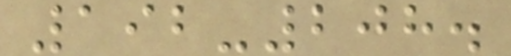192-208.
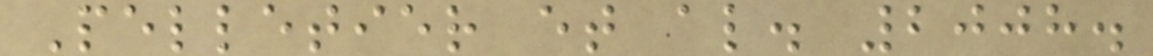Pelletier et al. 2008.
